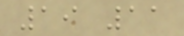19 11
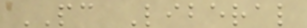PC Liberal
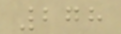278
